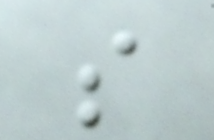s
